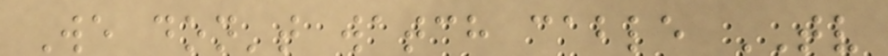We don't watch cable TV
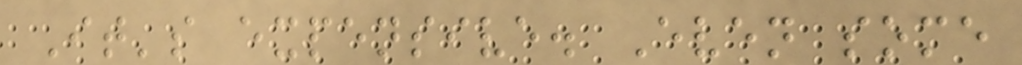It's expensive. Even some
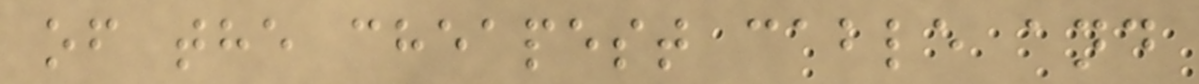of the cheapest cable and
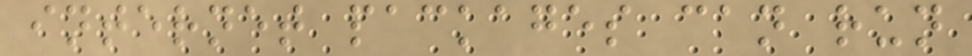internet packages can run
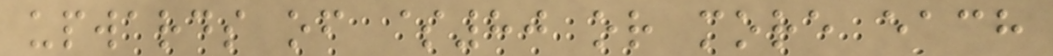upwards of $80 or more each
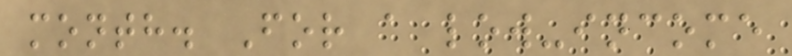month. For a low-income
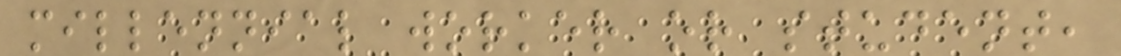millennial worker or student,
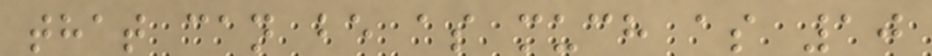that can be as much as 10
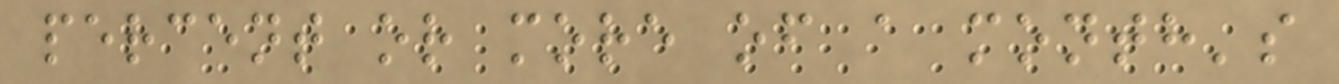percent or more of a month's
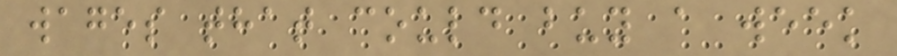wages that could buy a week
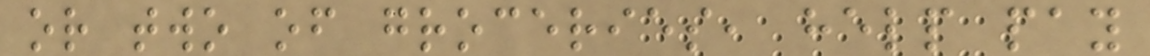or two of groceries, help pay
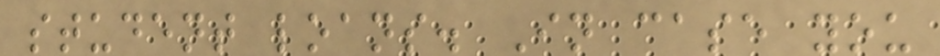student loans. In case you
